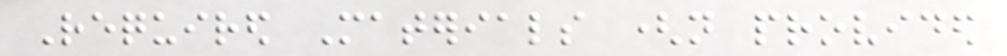Required Materials (not provided
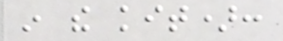in the kit):
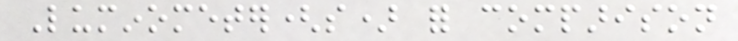Luminometer(s) for comparison
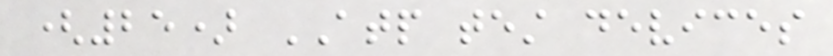(25) ATP test devices
